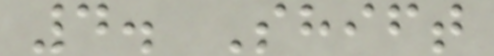4. Shift
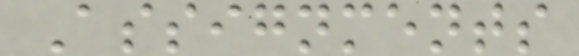Assignments
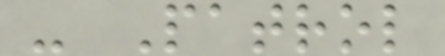- Patrol
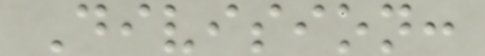Division:
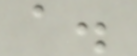a.
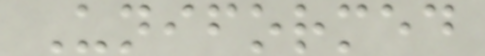Uniformed
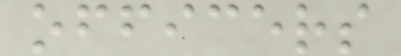officers
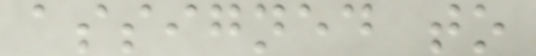assigned to
